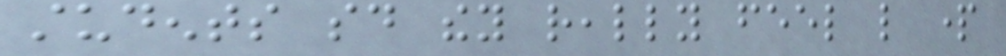students said they really feel like part
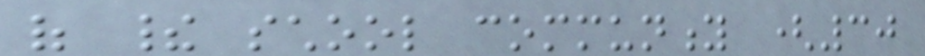of their school community (30
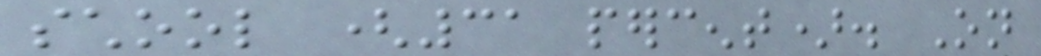school (31 percent). On
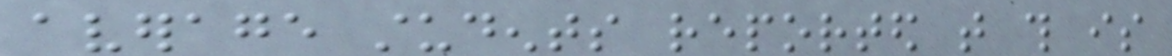average students reported that this is
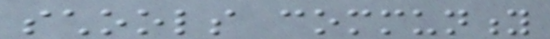schools community
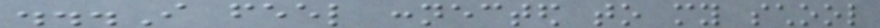...I feel connected to my school
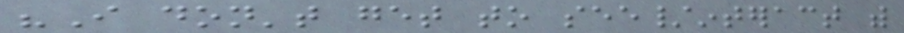"I don't get to see/interact with
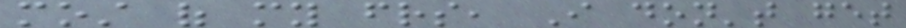most of my friends, I don't get
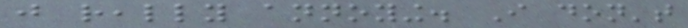just really annoying. I don't
